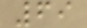69
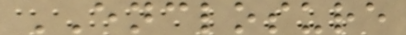ENCLOSURE
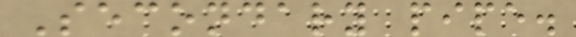Secondary pipe.
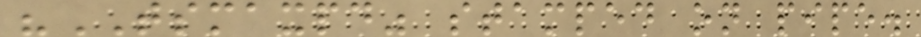"TSMAXPD" stamped on pipe.
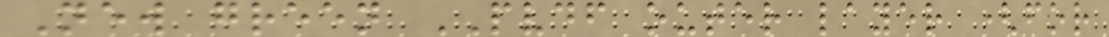New green PVDF outer layer (for
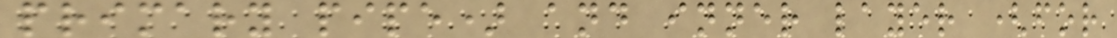primary pipe) and inner layer (for
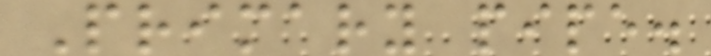Primary pipe.
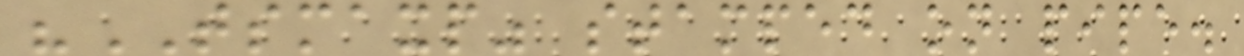"TSMAXP" stamped on pipe.
